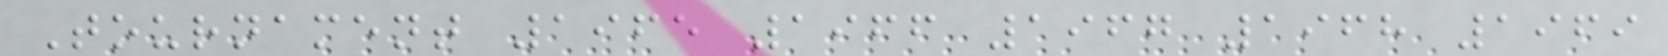Tournament 1965 1966 1967 1968 1969
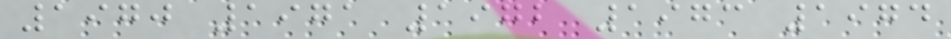1970 1971 1972 1973 1974
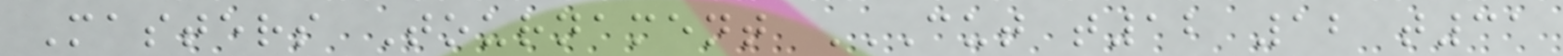Masters Tournament CUT T12 12 T31
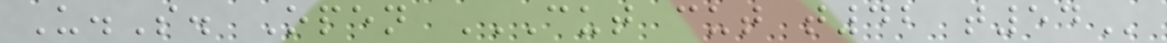U.S. Open CUT CUT T42 T54
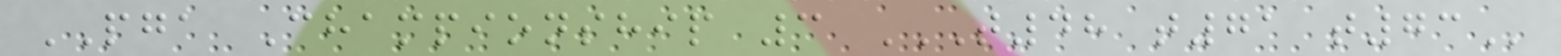PGA Championship 3 T48 T71 T73
